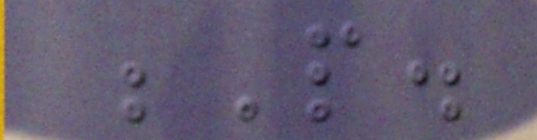P.
